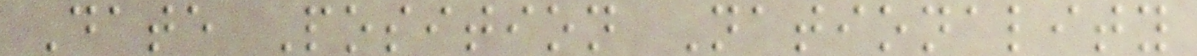Date Position Nationality
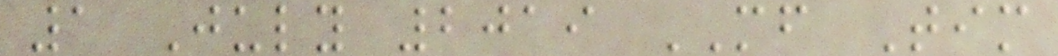1 July 2019 MF Tim
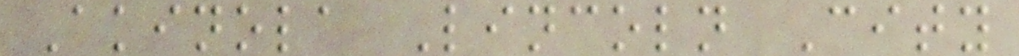Akinola Lincoln City
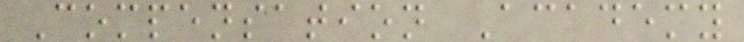Compensation Academy
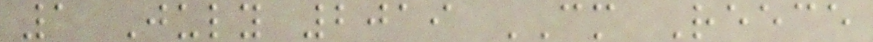1 July 2019 CM Reece
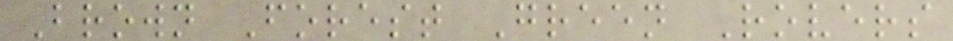Brown Forest Green Rovers
